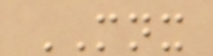MNX
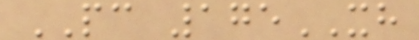PC 175XH
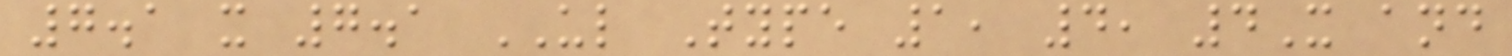7.1 x 7.1 UL Type 1, 4, 4X and
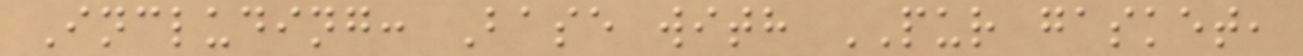Including: Base with PUR gasket,
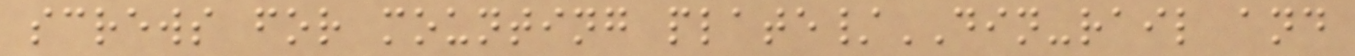screws for mounting plate/DIN-rail and
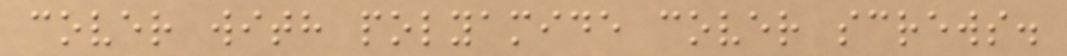cover with polyamide cover screws.
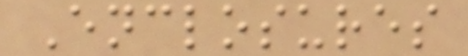Enclosures
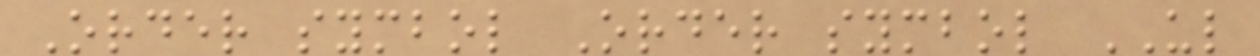Order symbol Order symbol UL
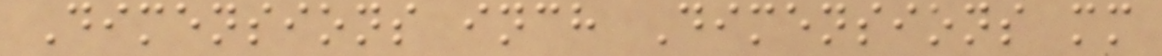Dimensions inch Dimensions mm
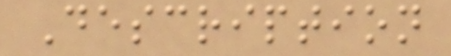Description
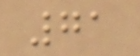71
